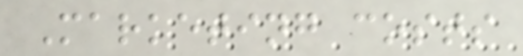Marketing costs
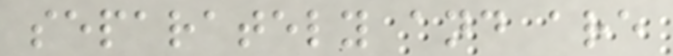separately and are
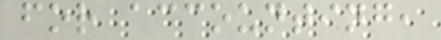for accounting,
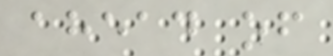ahead of
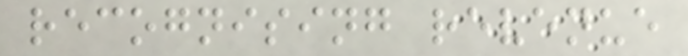recognising revenue
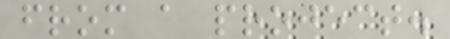from a project.
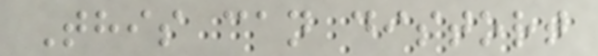This can distort
